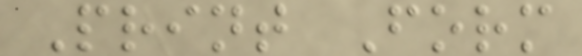Print Form
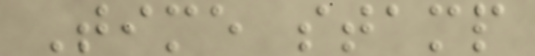Time stamp
